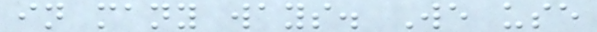in many ways. We use
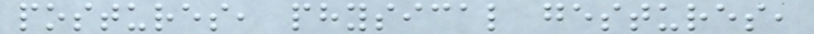postures, physical gestures,
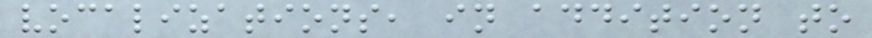vocalizations, in addition to
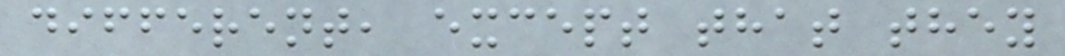different, except that they
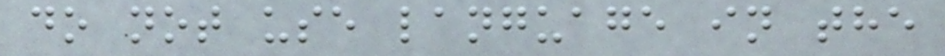do not use language in the
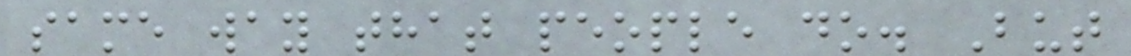same way that people do. But
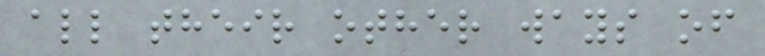all their other ways of
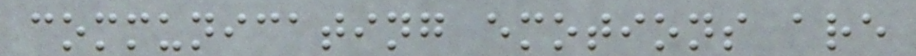communicating emotions are
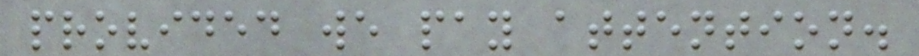provided we pay attention.
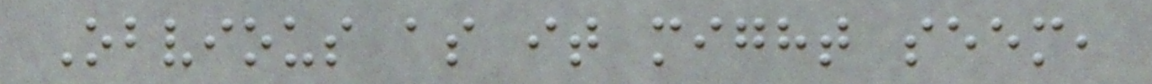Obvious as it might seem,
